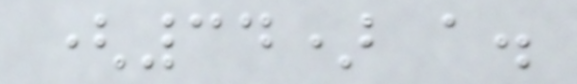(34) a.
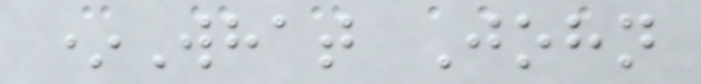*What John
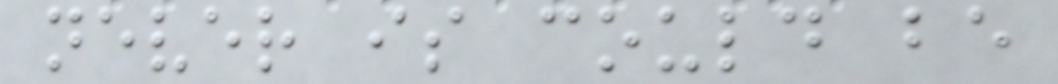never is could be
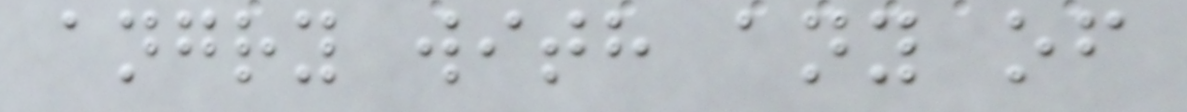angry with any of
